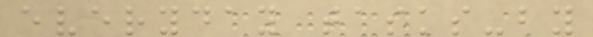everyday tasks-by
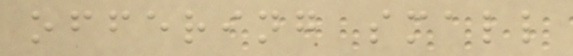offering small
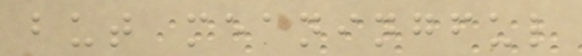but meaningful
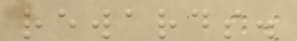rewards.
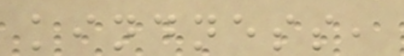kindness,
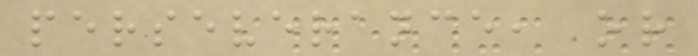perseverance, or
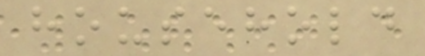household
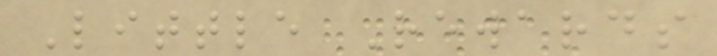Little Rewards
